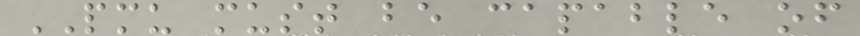PMU must be capable of
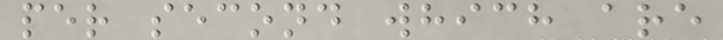per second which are
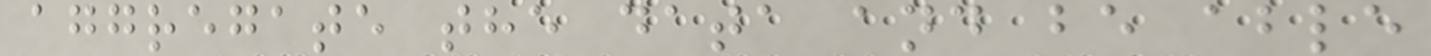aggregate the data and be able
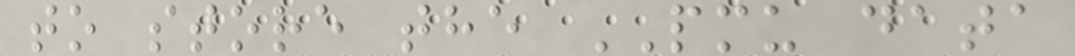to store the PMU data
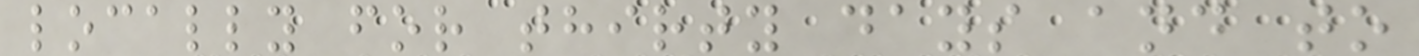locally for thirty days and to
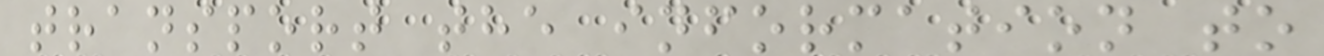transport the information to
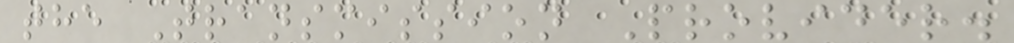the Transmission Provider.
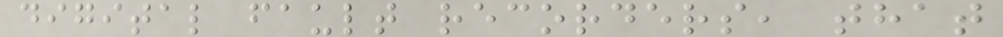digital fault recorders, that
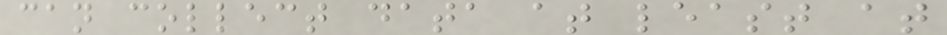can collect data at least at
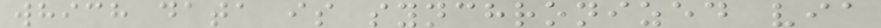which data is synchronized via
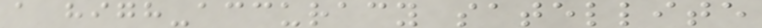a high-accuracy satellite
